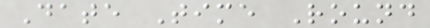Date Time Round
